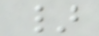}
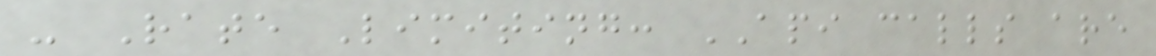- Rate Limiting: API calls are
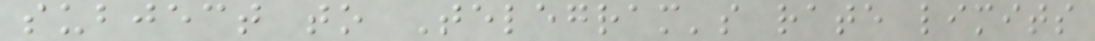subject to Telegram's rate limits
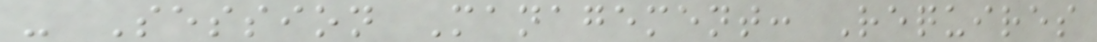- Session Management: Requires
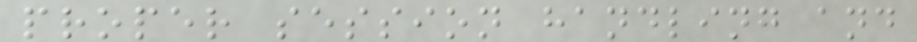proper session handling and
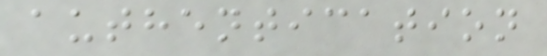authentication
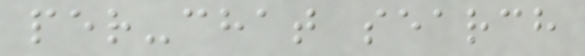per-chat search
